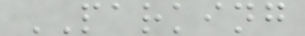PARKING
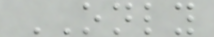ONLY
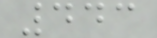443
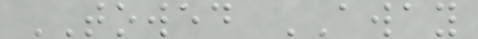TOWED AWAY
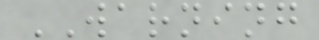WARNING
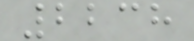2238
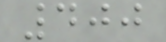400
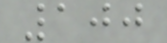100
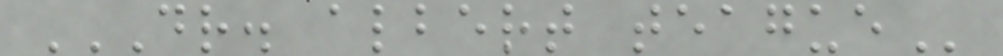DR. ALBERT TEAGUE
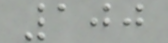100
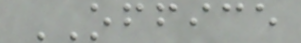OFFICE
